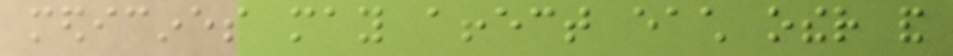medicines may affect each other and
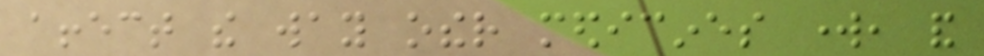affect the way other medicines work, and
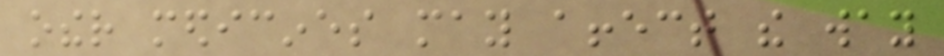other medicines may affect the way
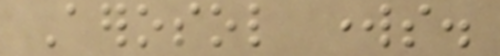Aerosol works.
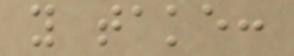you take:
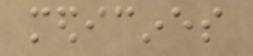medicines
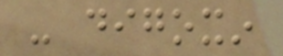- digoxin
